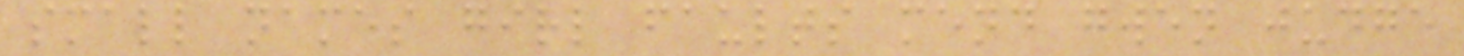small names girl faults mend gwen judge
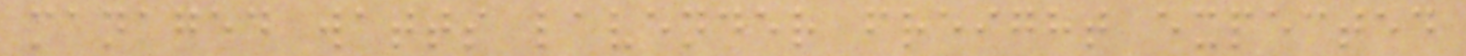managed watts lavender freight expected
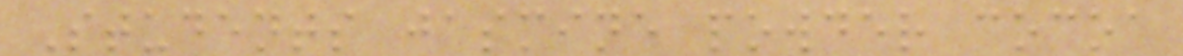Students jasmine powder cocoa
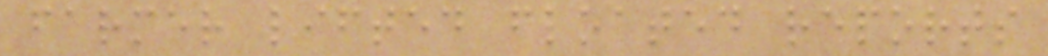farmer lifted floated reports
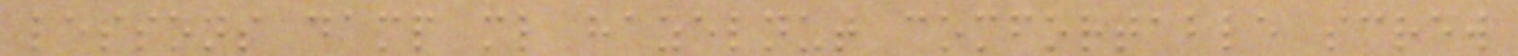lessons damp ml hazelnut comfortable screw
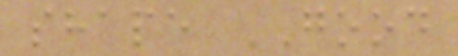shape GOOD
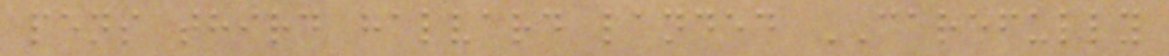pens third halvard landed CAREFULLY
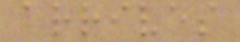arrives
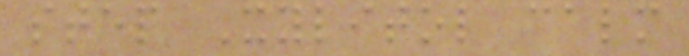step Xylitol calm
